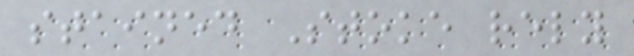stained Stoke rely
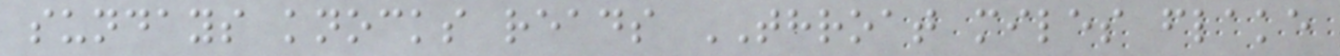sundays knocks reads THROAT miles flake
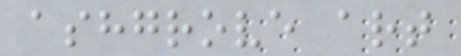ashgrove art
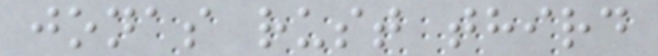jonas rust third
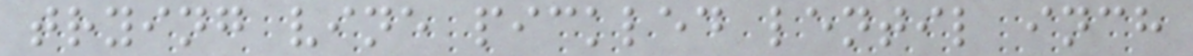trying vine pickled lentil inch
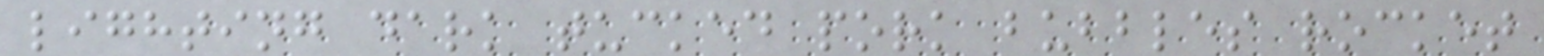lighting dark tucked pork bubbles rocket
